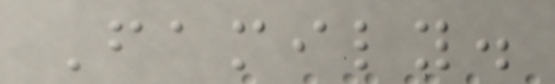Family.
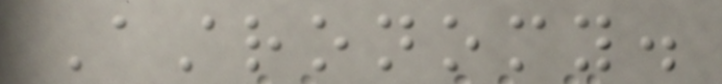Astronomy.
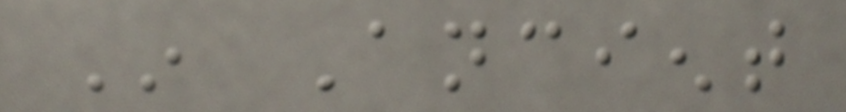In Ancient
